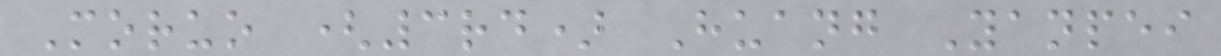Moruo (3rd) Huang Yanpei
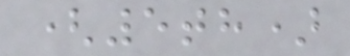(5th)
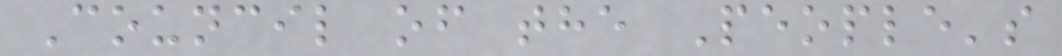Council of the People's
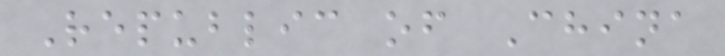Republic of China
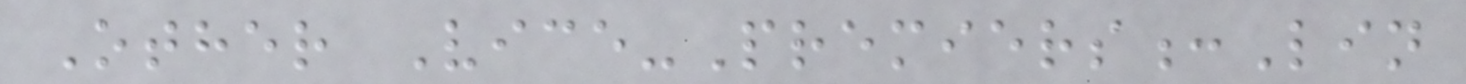Other Vice-Premiers:Lin
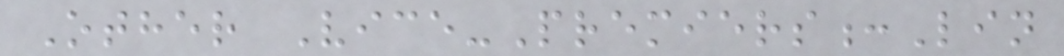Other Vice-Premiers:Lin
